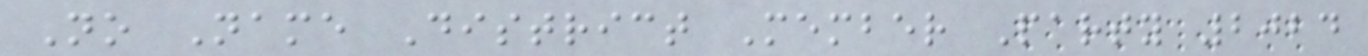No Name District Member Party 2024
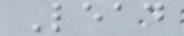Lead
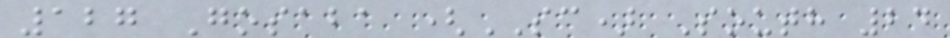127 Gosaba (SC) South 24
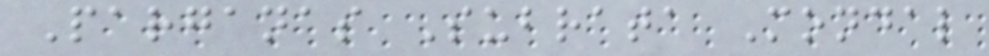Parganas Subrata Mondal
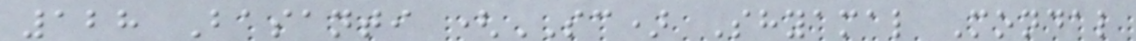128 Basanti (SC) Shyamal Mondal
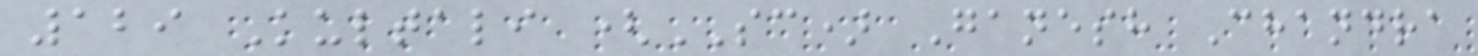129 Kultali (SC) Ganesh Chandra
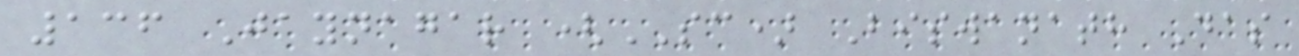136 Jaynagar (SC) Biswanath Das
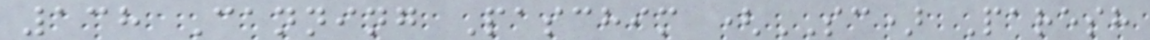138 Canning Paschim (SC) Paresh
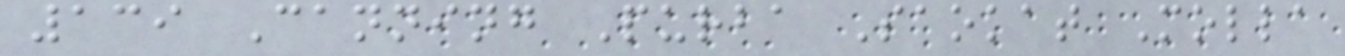139 Canning Purba Saokat Molla
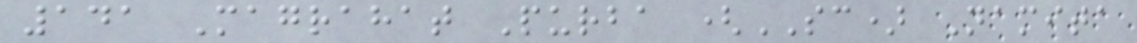141 Magrahat Purba (SC) Namita
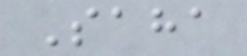Saha
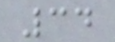34
